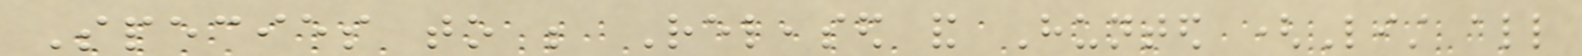Species to be Released and Hunted (List all
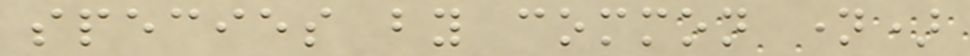species by common name)
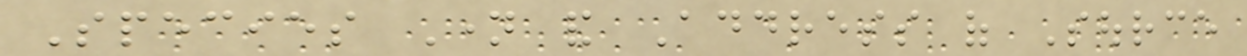Species Name and Address of Source
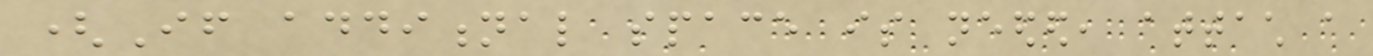(If additional space is needed, attach a
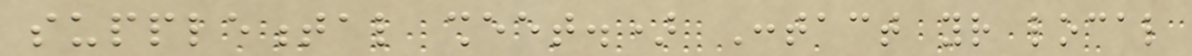supplemental sheet.) Contact your local
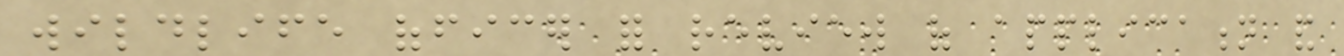wildlife officer for review of application and
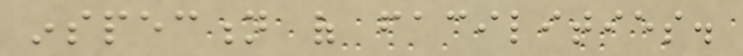inspection of facilities.
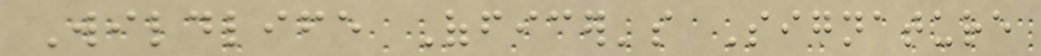Wildlife Officer's Signature
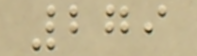279
